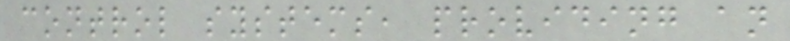control systems, providing an
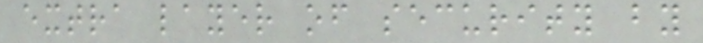extra layer of security by
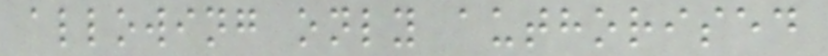allowing only authorised
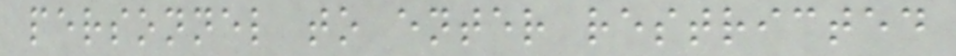personnel to enter restricted
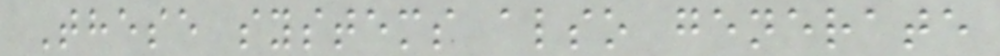These systems also generate
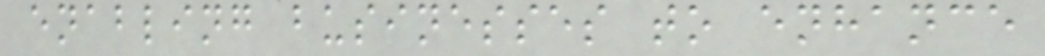enabling businesses to enhance
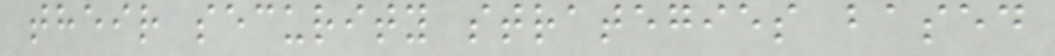their security strategies based
